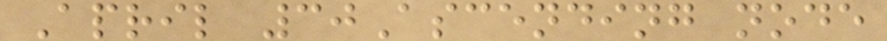April 30Ascending node
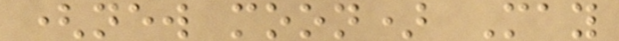(new moon) May
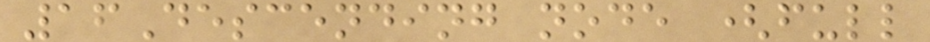16Descending node (full
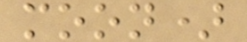moon)
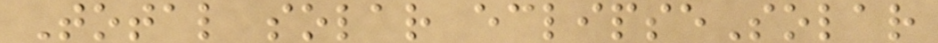Total solar eclipseSolar
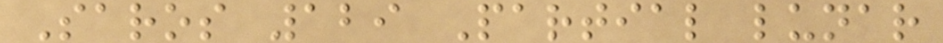Saros 129 Partial lunar
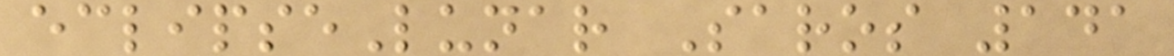eclipseLunar Saros 141
